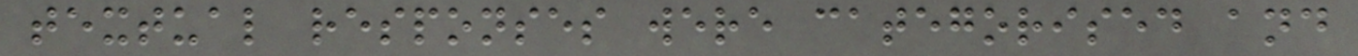textual responses were categorised and
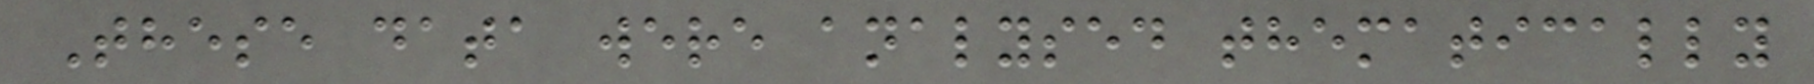These data were analysed thematically
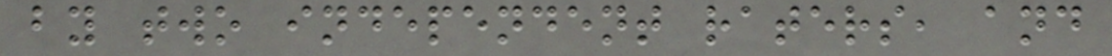by two independent raters, and
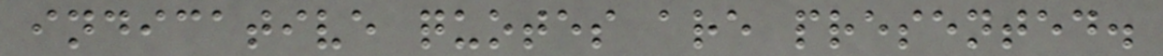indicative quotes are presented.
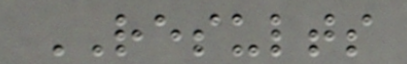RESULTS
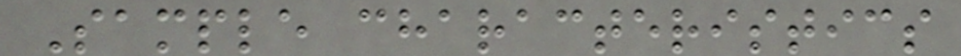Sample characteristics
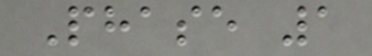Phase 1
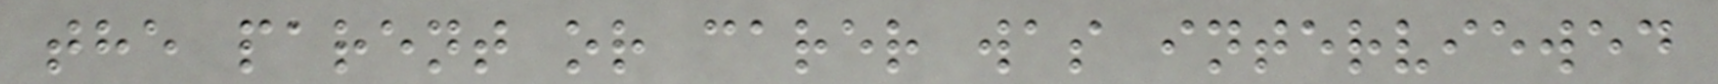the parent or carer was interviewed
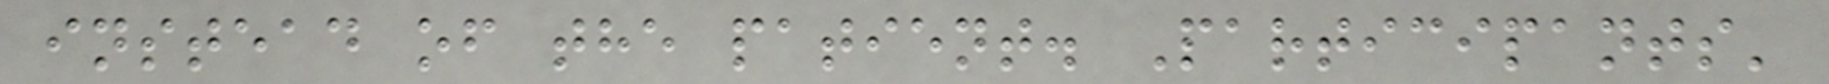instead of the patient. Participants'
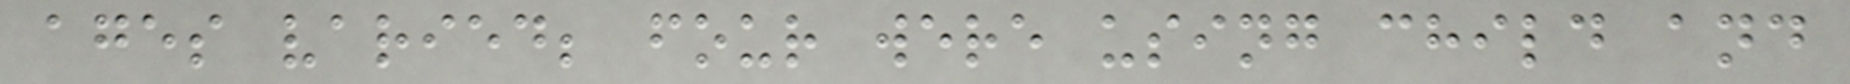ages varied; four were using child and
